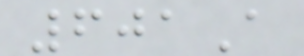601A
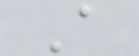A
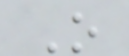O
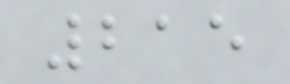215
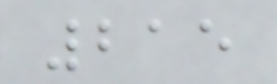215
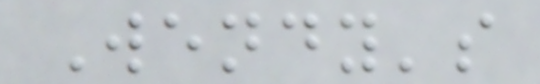Wendy's
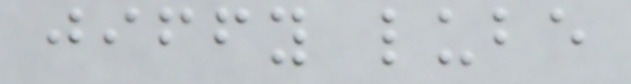jiffy lube
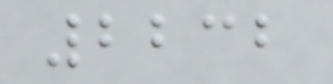2232
